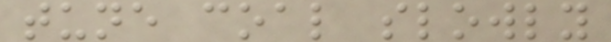tune coal slowly
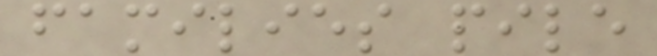families pile
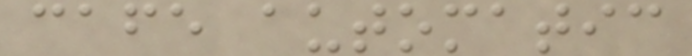cafe automatic
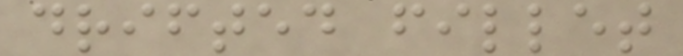drifted fillet
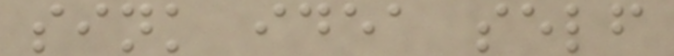sink idea self
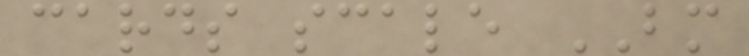cards scale BM
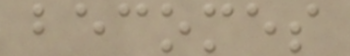becomes
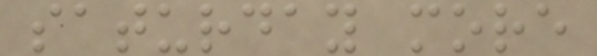saturday more
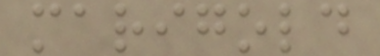marigold
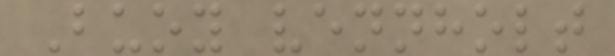Buoy vennholt
